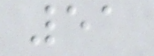51
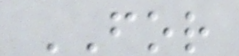FOR
